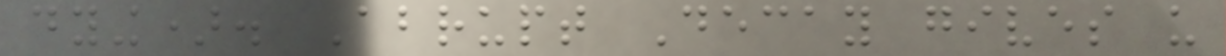dying). Abrupt Decay gives us
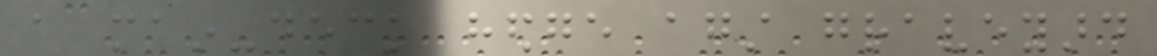a main-deck hedge against graveyard
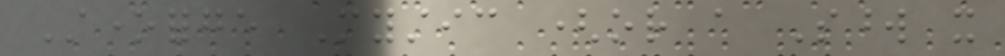Stoneforge Mystic (or a Sword it
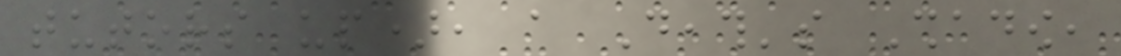tutors up), a Death's Shadow,
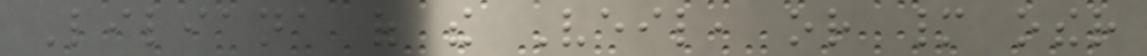Liliana of the Veil, or many other
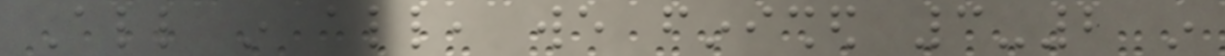All in all, we finished 3-2 in
